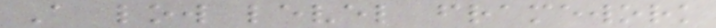A low level framework
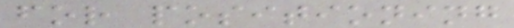for positioning
